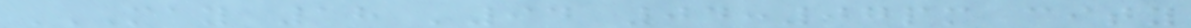MAY 18 '94 04:07PM CITY
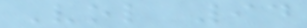Vol 94
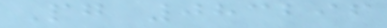Pg 083296
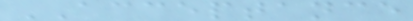ACCEPTANCE
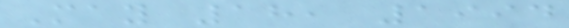May 18, 1994
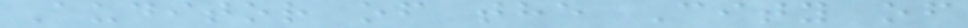Auditor of the City of
